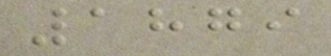1879
